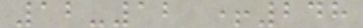12-12 +248
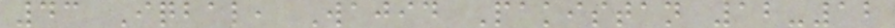43 Iqbal, Wajid Pakistan 12-12
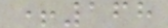+168
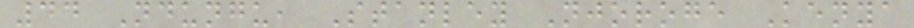44 Ndungu, Stanley Njoroge Kenya
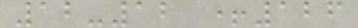12-12 +126
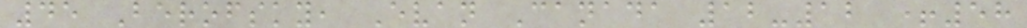45 Berofsky, Evan Canada 12-12 +58
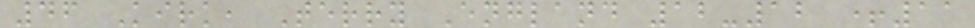46 Kirk, Terry England 12-12 +11
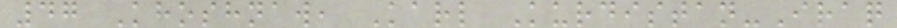47 Khoshnaw, Karl Kurdistan-Iraq
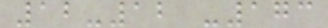12-12 -173
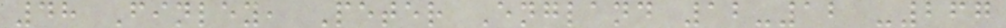48 Finley, Peter England 12-12 -267
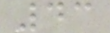43
